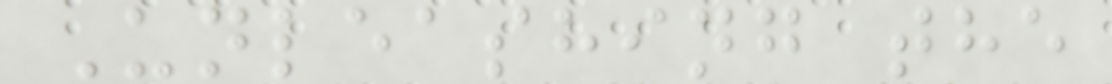Unleashing the
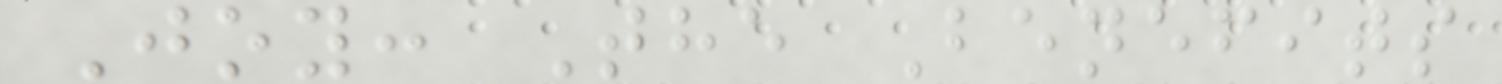Joy: The Benefits
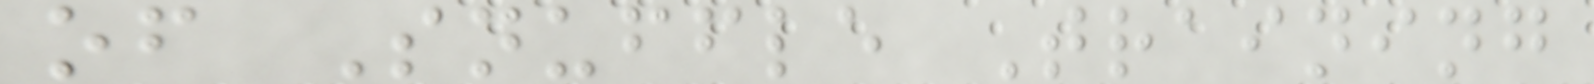of Snuffle Training
